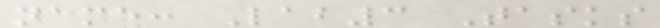name: Lab3 Tasks
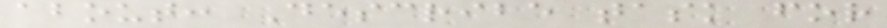about: Describe task for
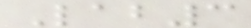Lab3
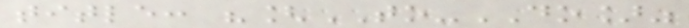title: "[TO-DO]"
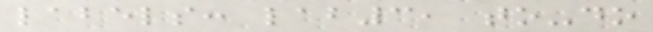labels: lab3, to-do
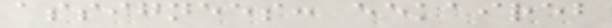assignees: eekaireb
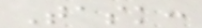Task:
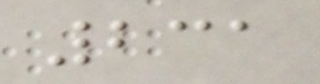231
